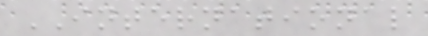INTERNATIONAL
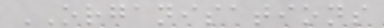ORGANISATIONS
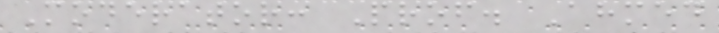Moderator: Prof. Ahmed
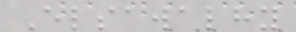Elsawalhy
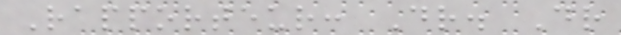Rapporteur: Dr. Dr
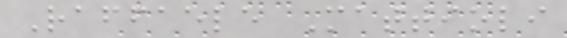Raffaele Mattioli
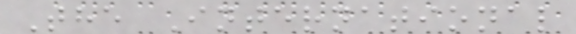The International
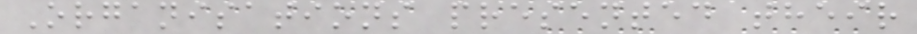Organisations presented their
